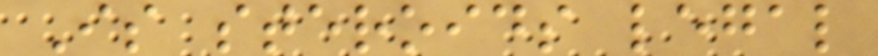Is steroids legal
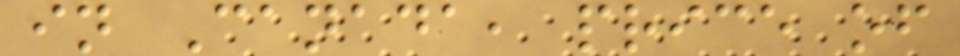in Canada, price of
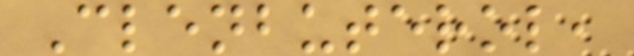Clenbuterol,
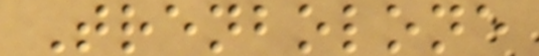Trenbolone
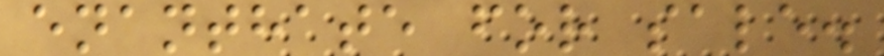enanthate for sale.
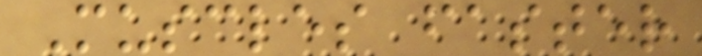Muscles faster
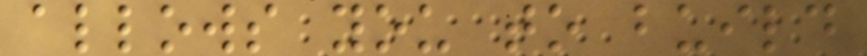allows you to build
